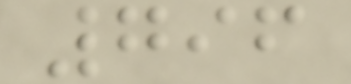796
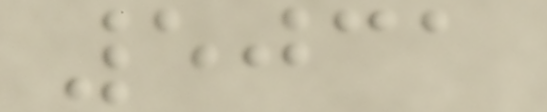5031
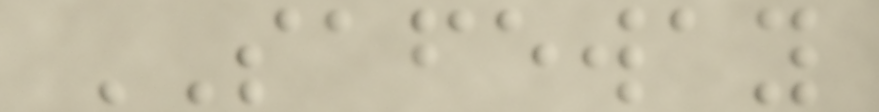SAFEWAY
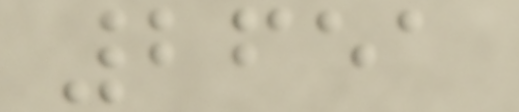2651
